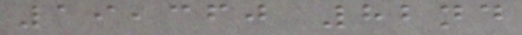19,360 82nd
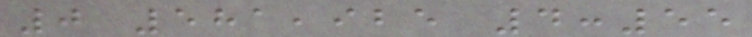0 581,925 4:55
